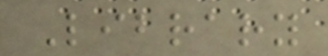Library
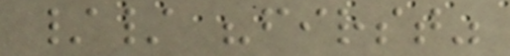// "first"
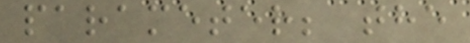parameter; the
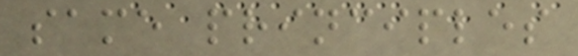same principles
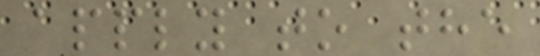apply to the
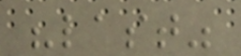"last"
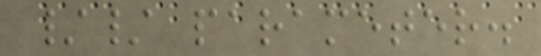// parameter.
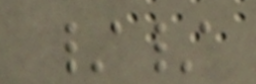//
